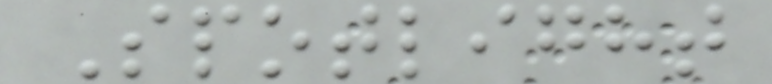Spotlight
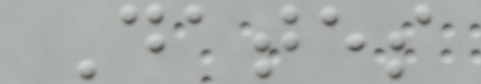Dates
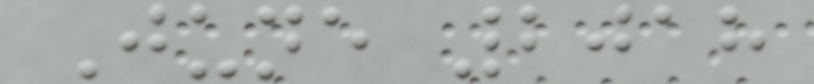June 2018
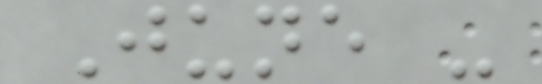June -
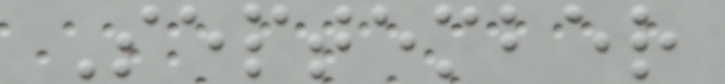September
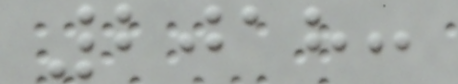2018:
